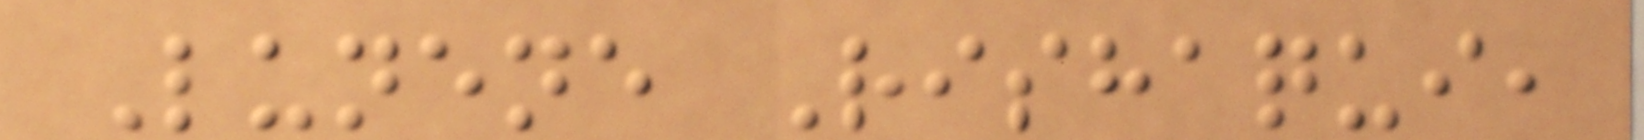Lunene Rishaqui,
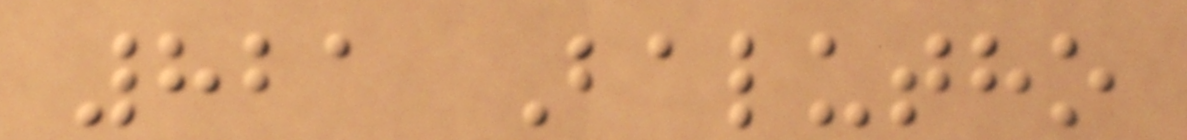821 Balutho
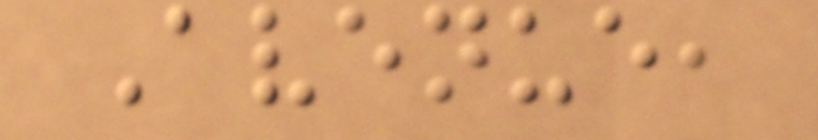Avenue,
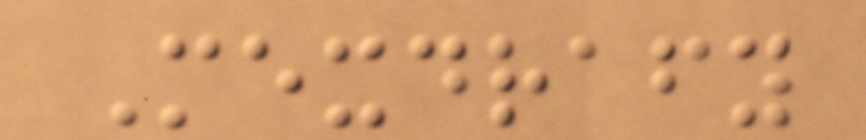Mexdrafy
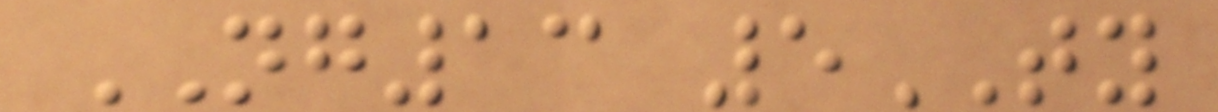NG13 5TY
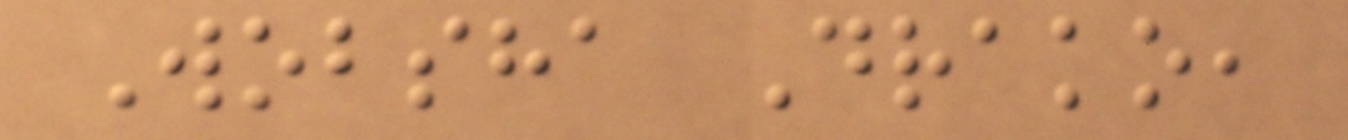Wobsha Drako,
